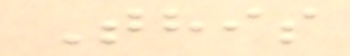This
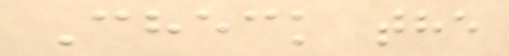Check the
